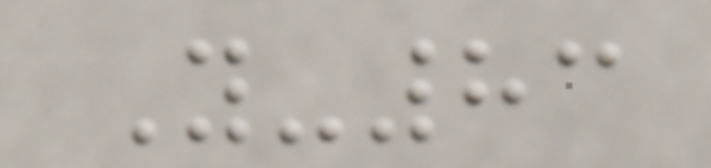Y-83
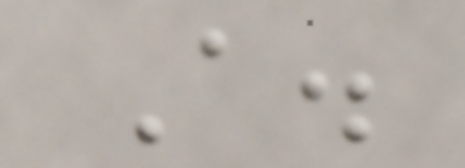A.
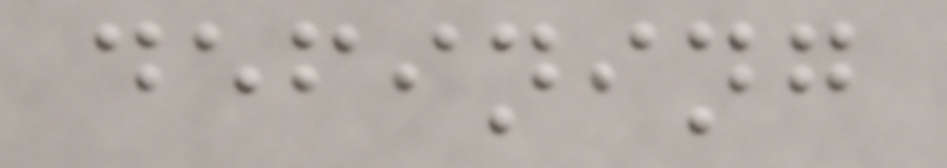defining
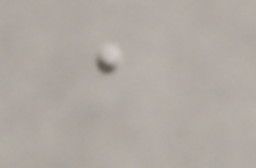a
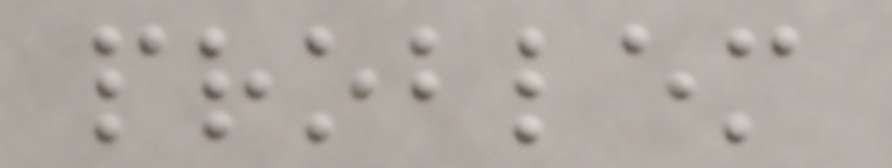problem
